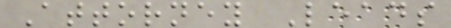Attorney Leads
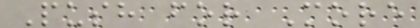Push for More
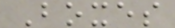Boxes
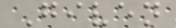Given
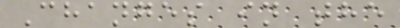Changes in the
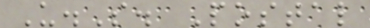U.S. Postal
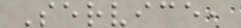Service,
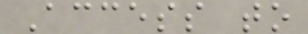Access to
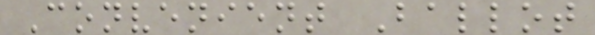Convenient Ballot
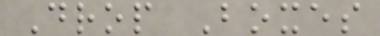Drop Boxes
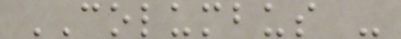COLUMBUS -
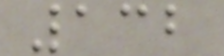132
